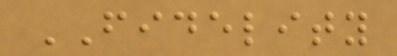FIDELITY
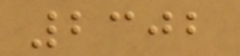2302
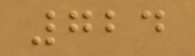724
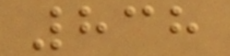838
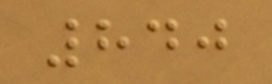840
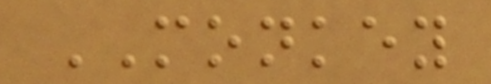MONKEY
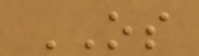OS
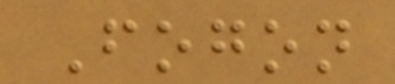Fogon
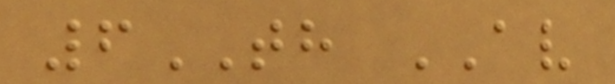6TH AV
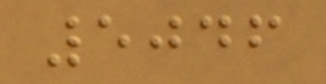5046
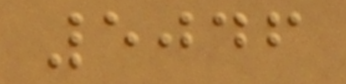5046
